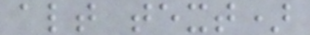alt text)
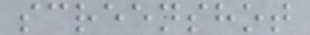screenshot
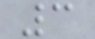3
